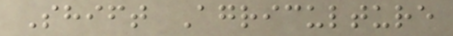Shift Agriculture
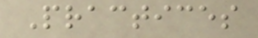Practices
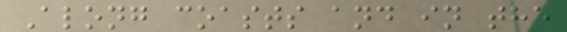Along coasts and in the
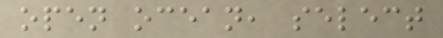open ocean, select
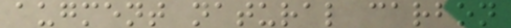augment natural carbon
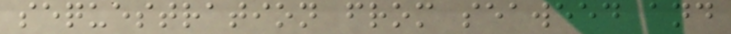sequestration from seaweed and
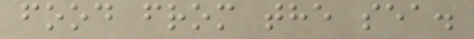food from the sea.
